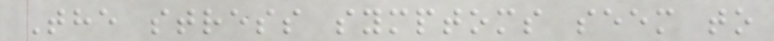The stress symptoms seem to
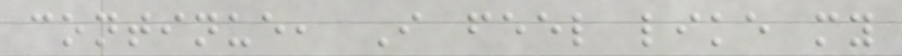continue, I feel like my
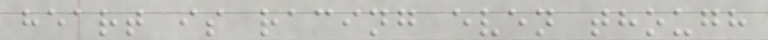heart is racing even though
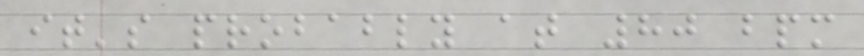it's probably at 80 bpm
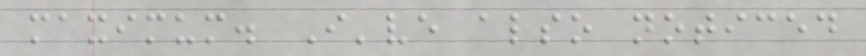maximum. I've also noticed
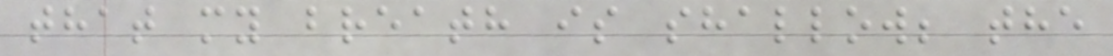that my breath is shallow; the
